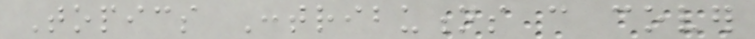Topics Contributions can cover
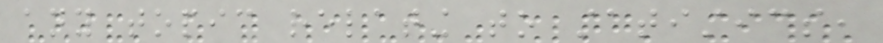any topic relating to statistics,
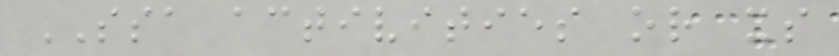SSA activities or its
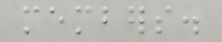members.
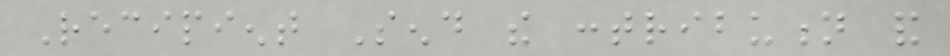Recipient Send the contribution and
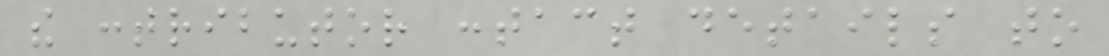the contributor contact details to
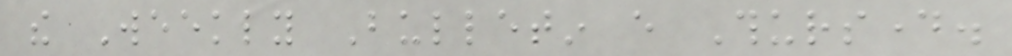the Weekly Bulletin every Thursday.
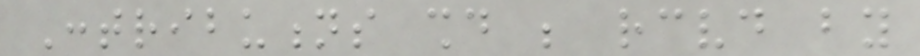Contributions should be received by
